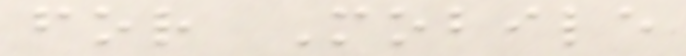for Mobile
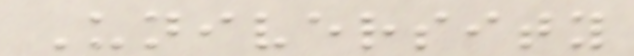University
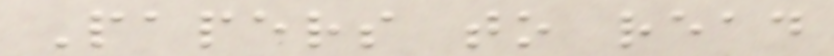Papers to read
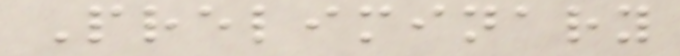Preliminary
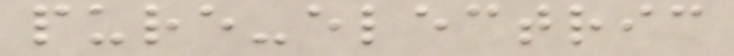pure-electric
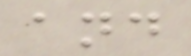and
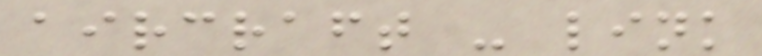aircraft - link
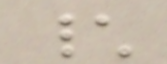\
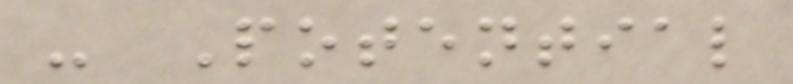- Potential
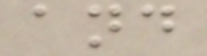and
